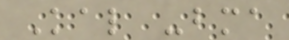Kal -bma
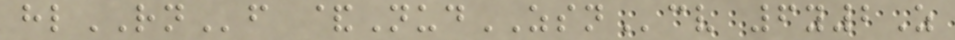hlRNf &NudZSNcv 6y2Z
